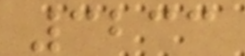3233
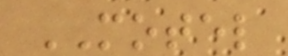MOTEL
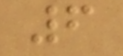6
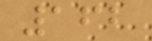162
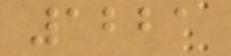1221
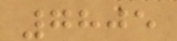7805
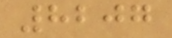8207
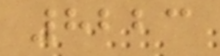8223
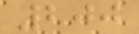200
